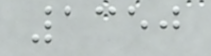1350
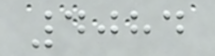4084
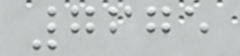7675
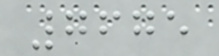7675
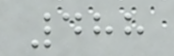488
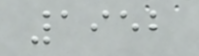1952
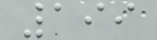199
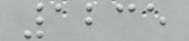1235
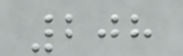208
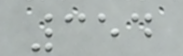354
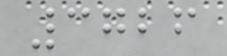3726
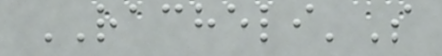RACHELI'S
